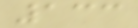133
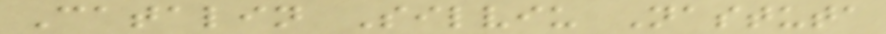Catalin Silviu Nastuta
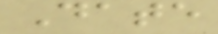Date
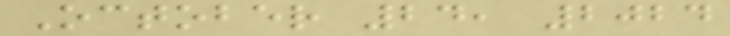October 24, 2024
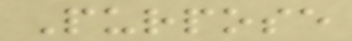Purpose
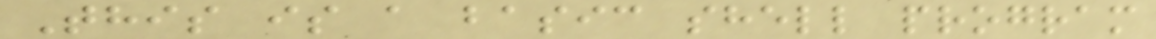This is a basic shell program
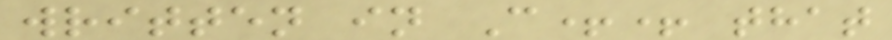written in C++ that
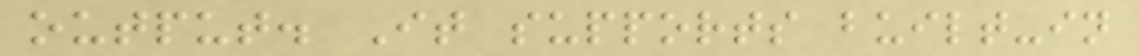output. It supports built-in
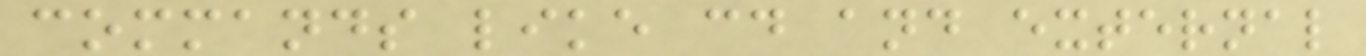commands like cd and external
